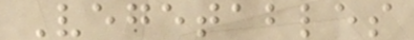Vegetables
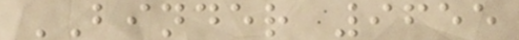BINDER 9655
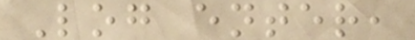Log enter,
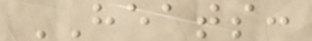HEATS:
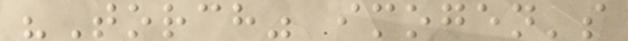"Torch" imogen's
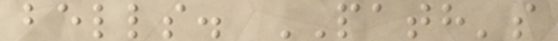bells. PATH's
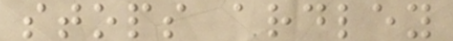stops ardley
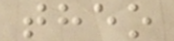theo
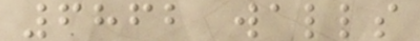6862 walls
